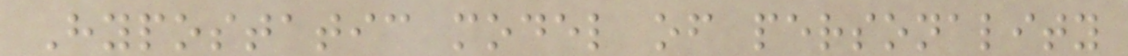Hypostatic model of personality
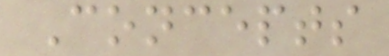Concepts
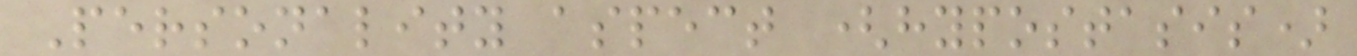Personality aspect (hypostasis)
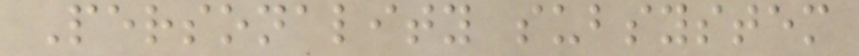Personality subsystem
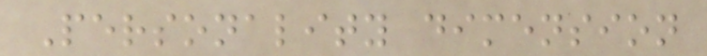Personality dimension
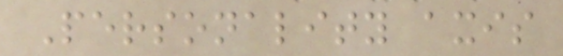Personality axis
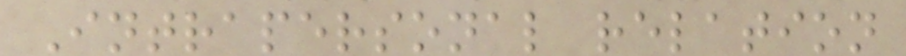Intrapersonal relation
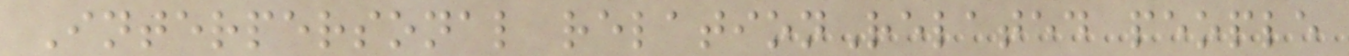Interpersonal relationRelated people
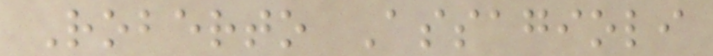Roberto Assagioli
